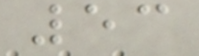53
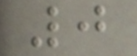0
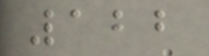122
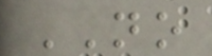NO
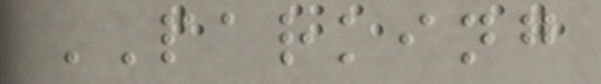PARKING
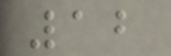12
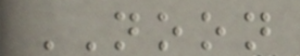NOON
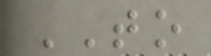TO
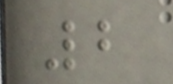2
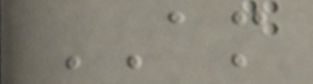AM
